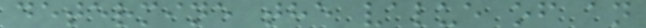determine the value of an
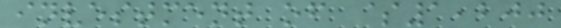investment of $1,200
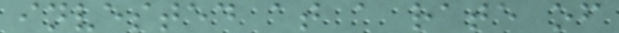invested at a rate of
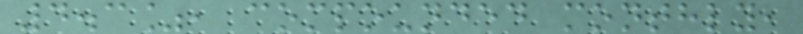4.3%, compounded monthly,
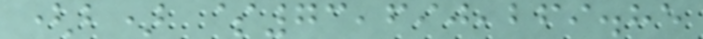(b) $73,690,269.85
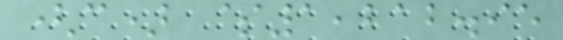(c) $1,212.95
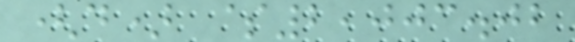(d) $2,003.02
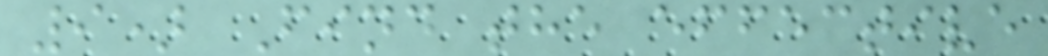9) Find the effective
